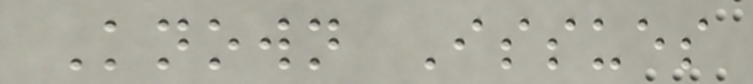Known Issues
